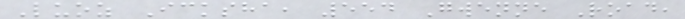Luoz Icksha, 554 Gwenne Road,
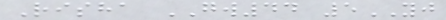Risha GW44 5YJ
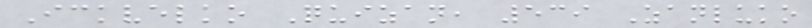Ickvelko Quizan, 539 Zanluko
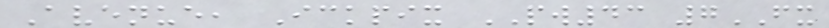Avenue, Ickpix PW43 7FX
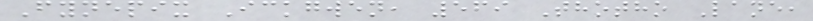Fynepix Ickgwen, 569 Thotho Lane,
